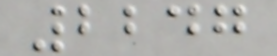2247
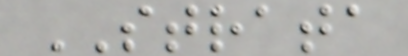STRATA
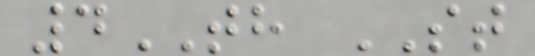4TH ST
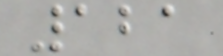121
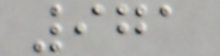971
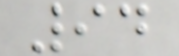94
